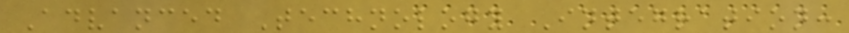Advanced Technology Integration:
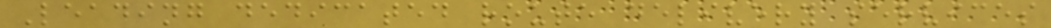Leading dedicated route delivery services
